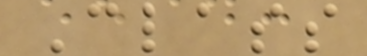Class
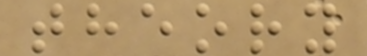theory
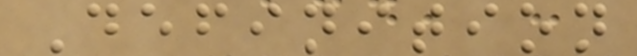Definition
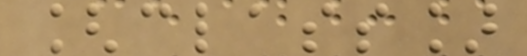[class]
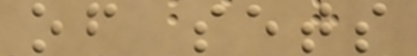of sets
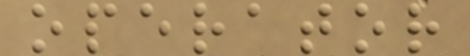operator
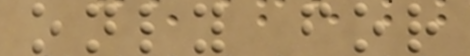only for
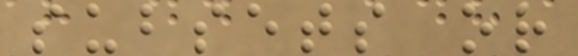subsets or
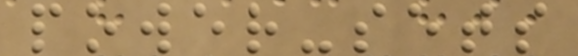power-sets
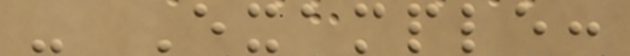- Example:
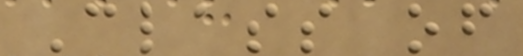Class of
